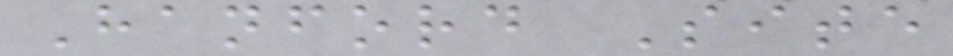Hanford Site
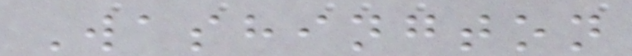Washington
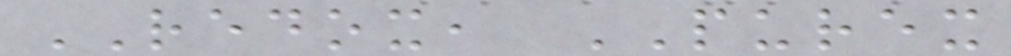REDOX, PUREX
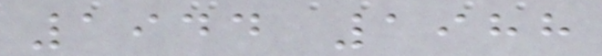1944 1988
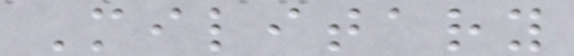Military
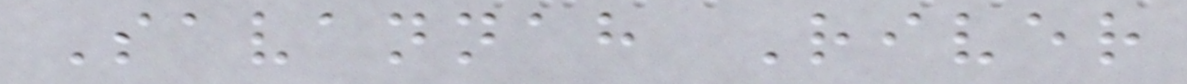Savannah River
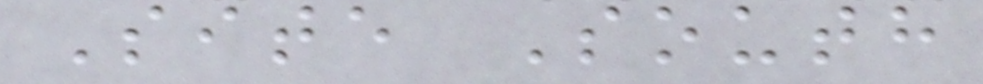Site South
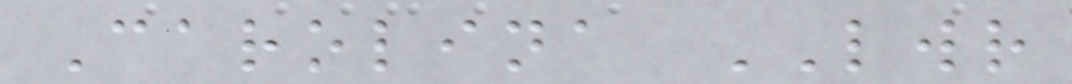Carolina LWR
